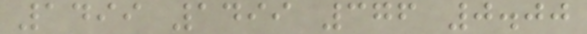1499 1499 376 0.00
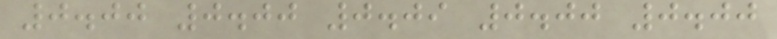0.00 0.00 0.09 0.00 0.00
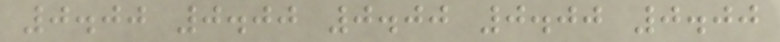0.00 0.00 0.00 0.00 0.00
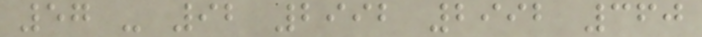57 - 92 2992 2992 360
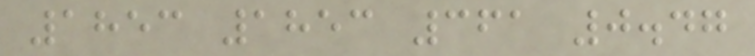1853 1853 361 0.47
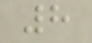8
